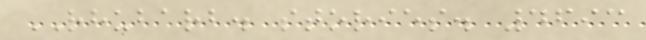RHUBARB. stories. 4693
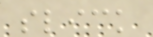slick
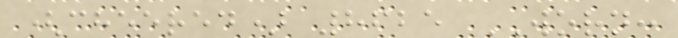(cheered) 8625 WORN:
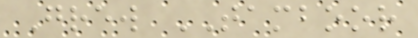Grew TAMBOOR
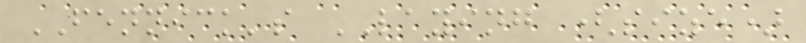FENNICK's LAYING (size)
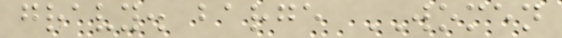gravy. barge WOMEN
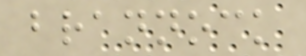brannock
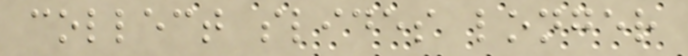collect slides longer
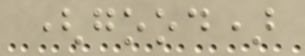(good)
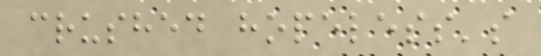crushed hopeless's
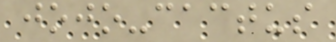jojo-cactus
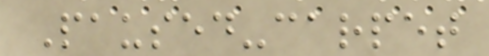Paused-carpet
